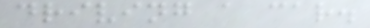driving a car.
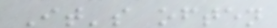It's often
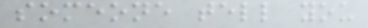someone tell you
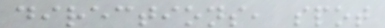directions, spot
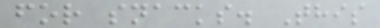for snacks. This
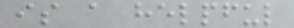is a helpful
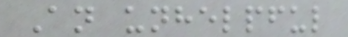An unhelpful
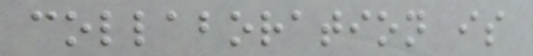collaboration is
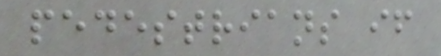pedestrians if
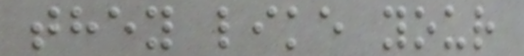they like your
